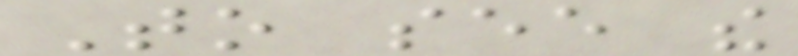To see the
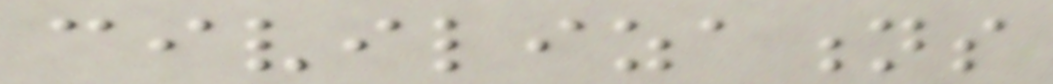civilizations
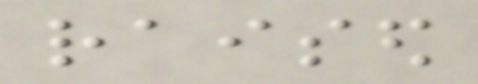raised
